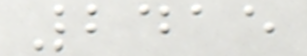2415
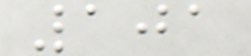101
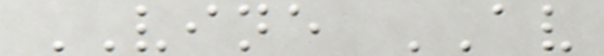VINE AV
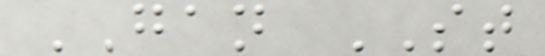GAN ST
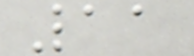11
